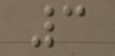3
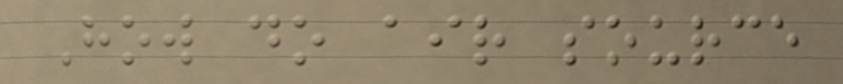How do air source
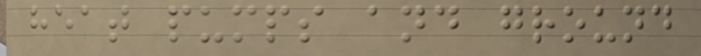heat pumps and ground
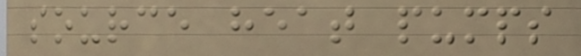source heat pumps
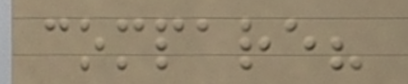compare?
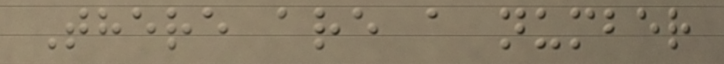There are a number
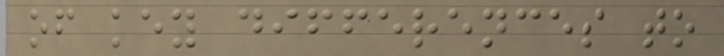of key differences to
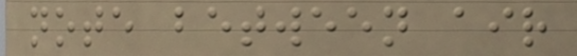note between air
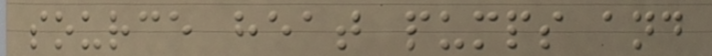source heat pumps and
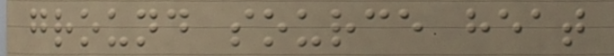ground source heat
